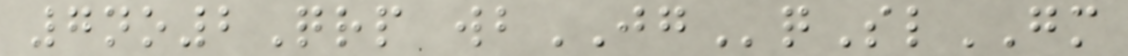7no2Qrp wbJGqSlGM
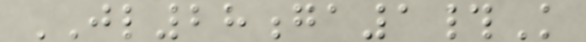JL28ga1#K
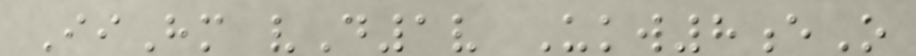IiHm vD1v Ukw8eO
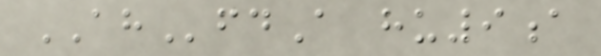AHfdA hu9a
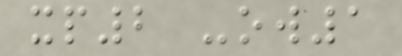xp2 -ow1
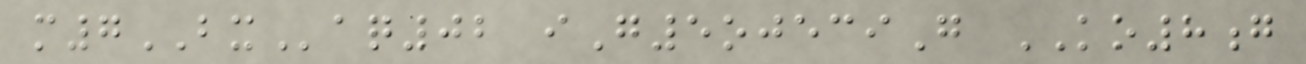m7BXaq02 iG5ojeciG KO8g
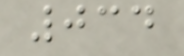034
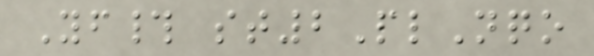Yf# st2PlNqo
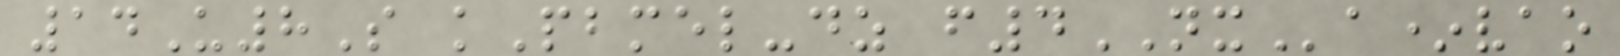14U8S kPbmel-dz f4NXa*vao
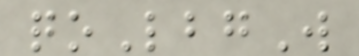qoLbgW
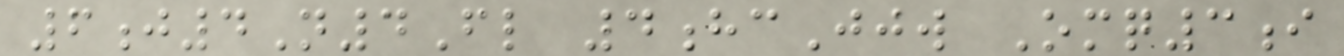6j4N4Fl 4hcJjw Omq3i
